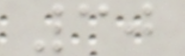30
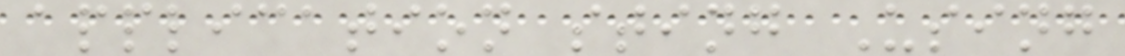application sting Using
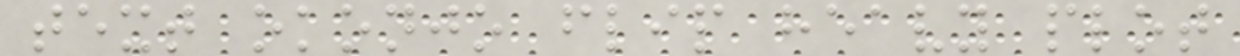text okonjo flip heavy plot
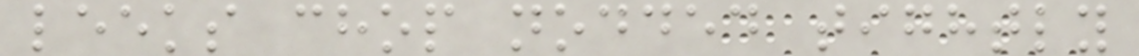leeks chop nodded tightly
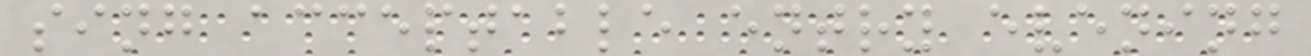sing acceptable entry evening
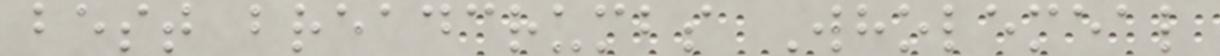best breadcrumbs Wholemeal
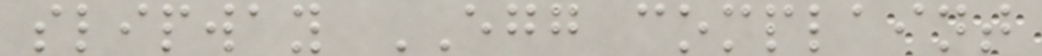slipway EGG complaint
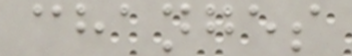changes
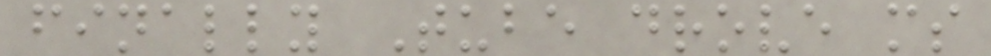finally Tube drove ms
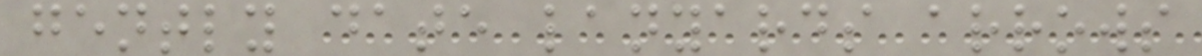gently date lanyards arrows
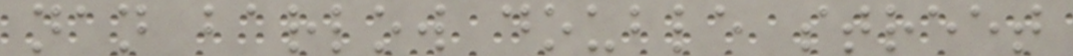nan barlow double street
